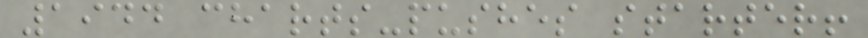1944 charts-pushes starter!
